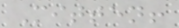Mitten!
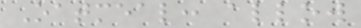Oatmeal: allow
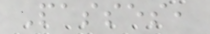Passes,
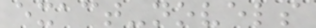exact-novels
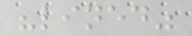"lined"
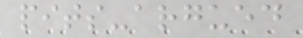pits-argued
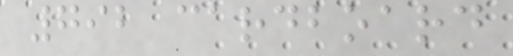792 cardboard
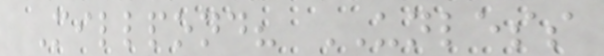Millpond? UNLESS
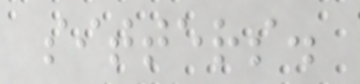sitters.
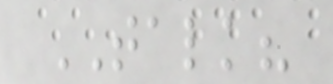TALK?
